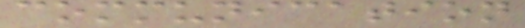communication
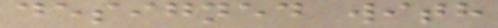designed with
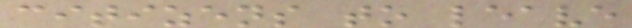citizens to leave
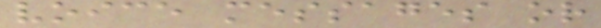voice messages or
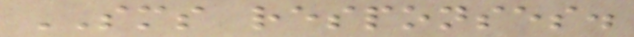SMS responses.
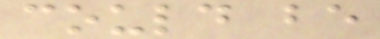could be
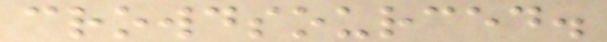crowdsourced.
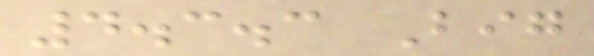4.3.3 Big
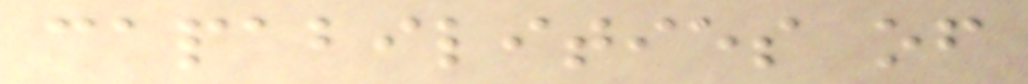capabilities of
